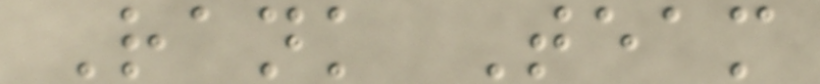Rank Team
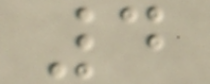4
